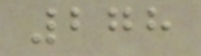278
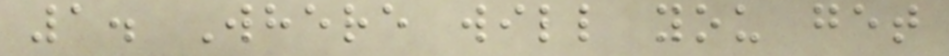1. Where will you get
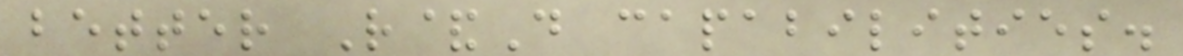better R&D capabilities.
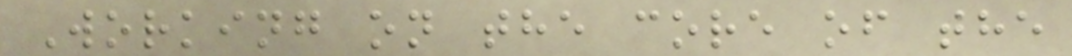Working on the core of the
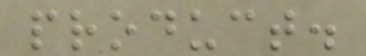product.
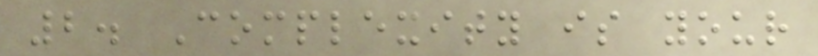2. Complexity is your
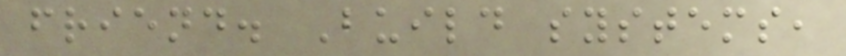friend. Build systems,
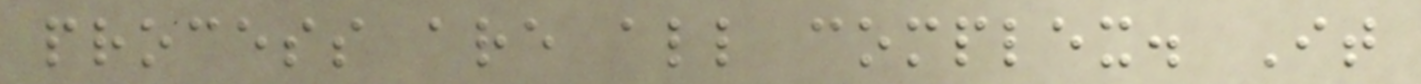process are all complex. It
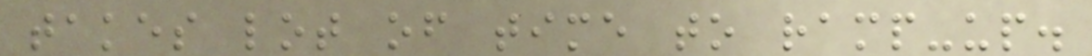takes lot of time to ramp-up.
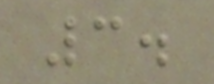3.
